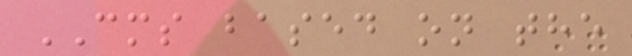CMS based on the
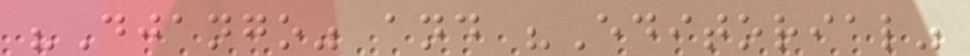"Django" and "Editorial"
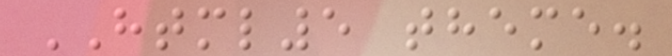HTML5 theme.
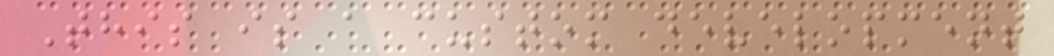This is a custom development
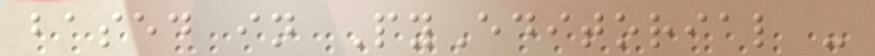based in PyEditorial -
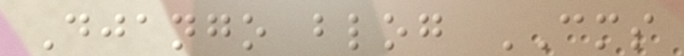Django blog CMS
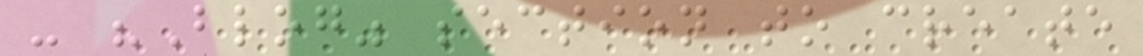- "Blog" section to create
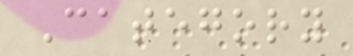Category
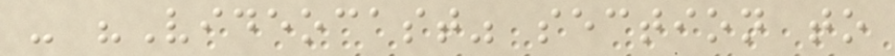- "Videocast" section to
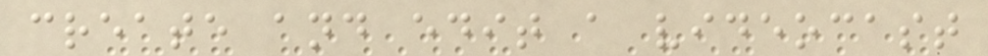create and edit a videocast
